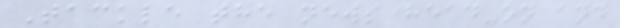Tackle the news head-on and
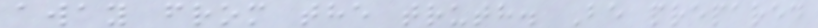away from the truth. Be prepared
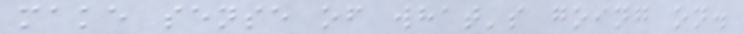make sense of what's going on.
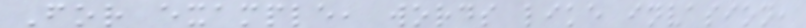For example, words like invasion,
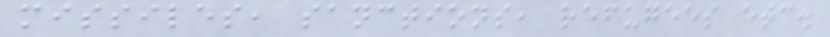missiles, sanctions, refugees etc.
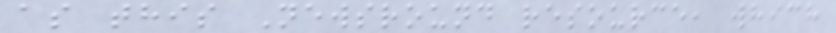as this Newsround resource, which
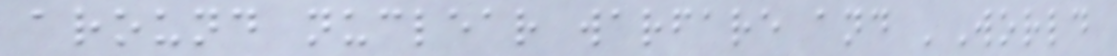around nuclear warfare and 'World
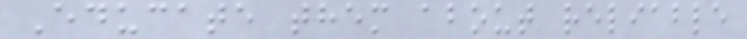Educate them about reliable
